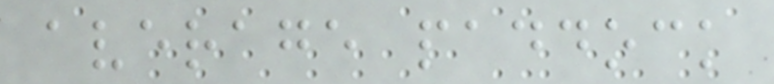average paddock
